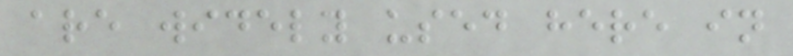are widely used here in
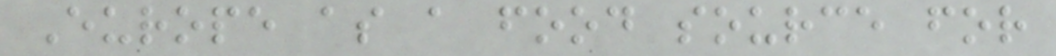Europe as a food source for
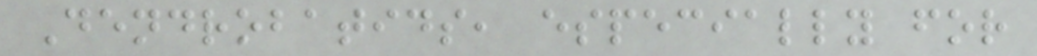Dendrobatids, especially for
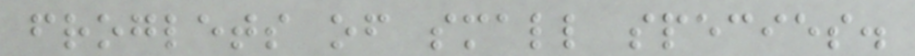froglets of small species.
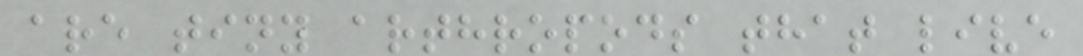are tiny arthropods that live
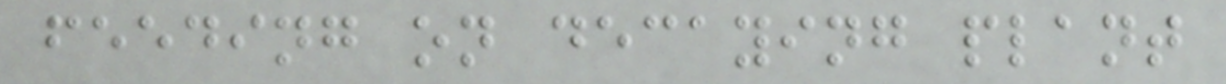feeding on decaying plant
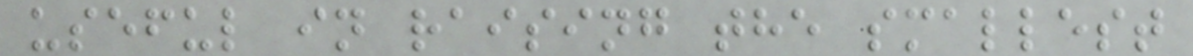useful in raising the smallest
